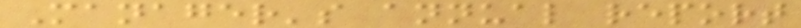Manager's annual report
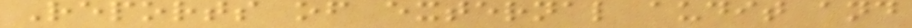Reports of external audit and
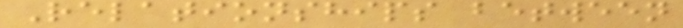Relationships between
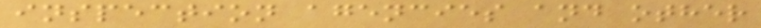inspection agencies and other
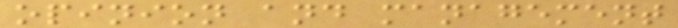opinion and management
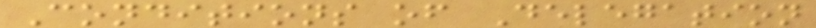Conditions of Delegation
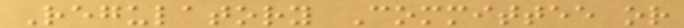Regulatory Committee or
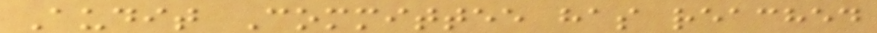Audit Committee has reached
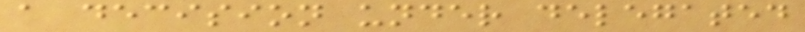a decision under delegated
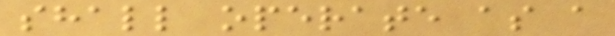shall operate as a
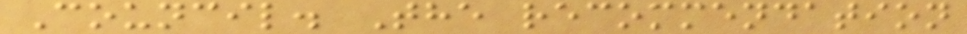Council. The recommendation
